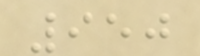950
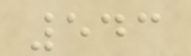543
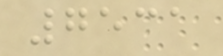7531
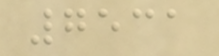7531
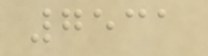7531
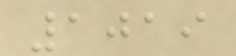1019
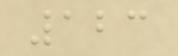123
